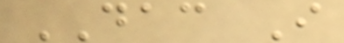DAC I
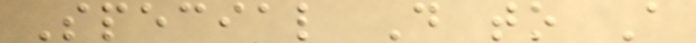Special D to A
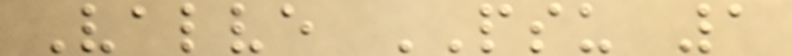Valve PSU 1
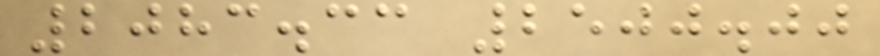2083.33 2500.00
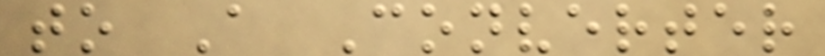to A Converter
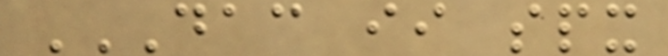DAC II SPX
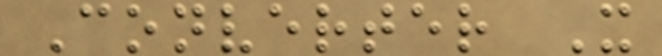Converter X
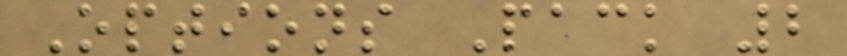Options Pack 2
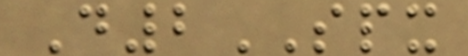D2SPX
